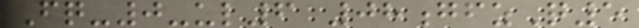Fq-0-ul6 08gfzQ5
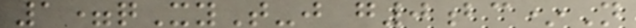1=qXyT-j g0bc*N
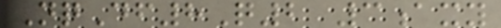NqDf8Q2 3axy
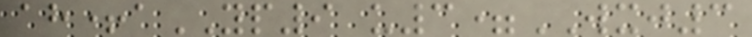ah+aYP9 u3=WXJ3
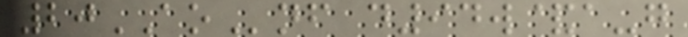20AOnf d94w&a-g
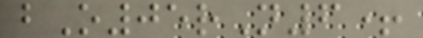bO05rN6+
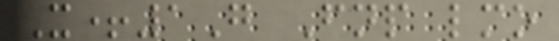X+1G Fnp lmo
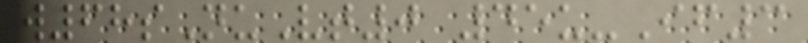w68sNuVt0 45u-If3
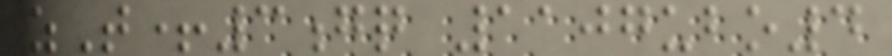zT+3gq 1107ubo4
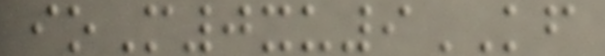ioM0xu9KF
